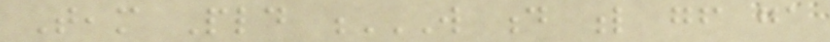Team Pld W D L GF GA
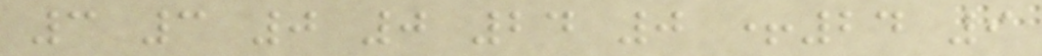3 3 0 0 24 0 +24 9
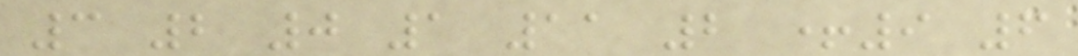3 2 0 1 11 2 +9 6
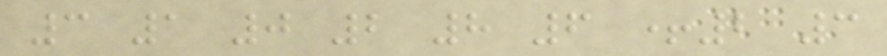3 1 0 2 8 6 +2 3
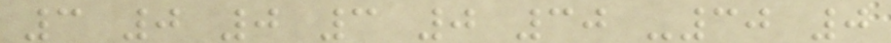3 0 0 3 0 30 -30 0
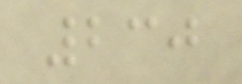230
